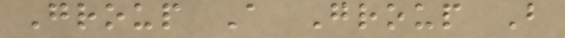Group A Group B
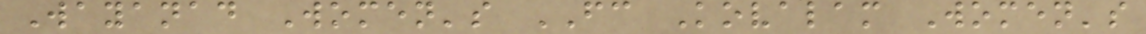Wayanad Women's FC Kovalam Women's
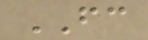FC
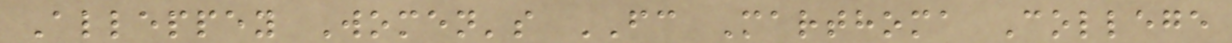Alleppey Women's FC Marthoma College
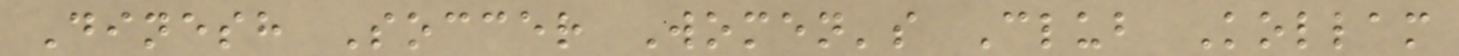Dinesh Soccer Women's Club Kollam
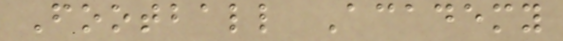Football Academy
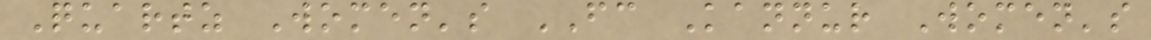Quartz Women's FC Kannur Women's
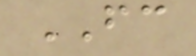FC
